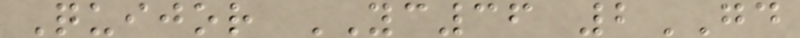Quijor YC36 2GD
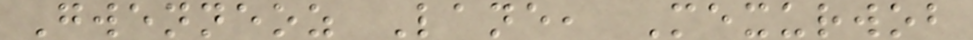Gwenneoz Lane, Mexurwob
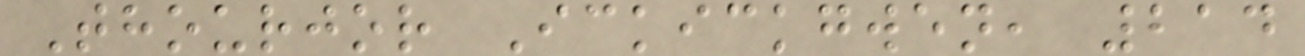Thourjor Ickickgwen, 214
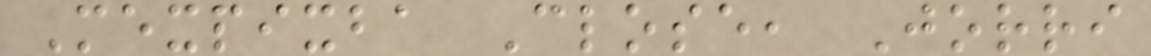Mexpixba Close, Jorri
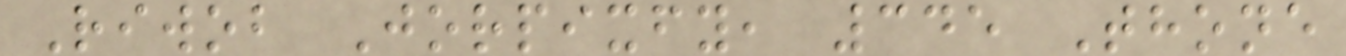Riwob Jorpixfy, 345 Thone
